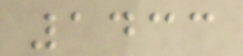1433
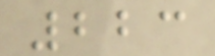223
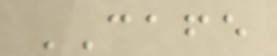CAFE
